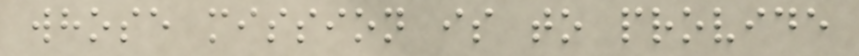whose mission is to provide
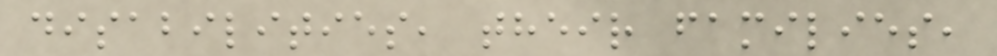disabilities, their families,
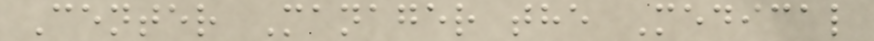Center Manager the Medical
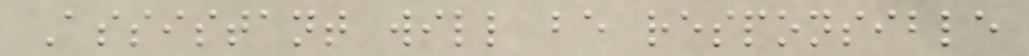Assistant will be responsible
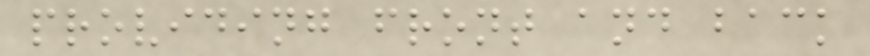providing front and back
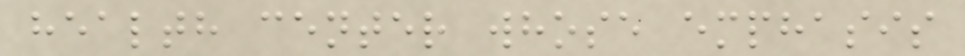health center whose emphasis
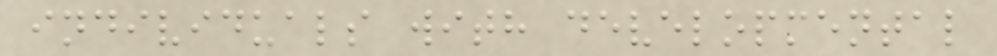individuals with developmental
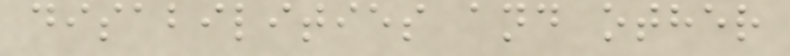disabilities and other
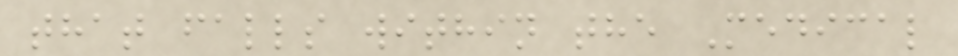that falls within the Medical
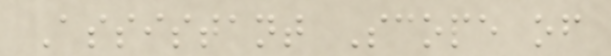Assistant Scope of
